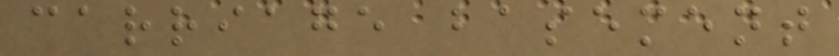carriage basement
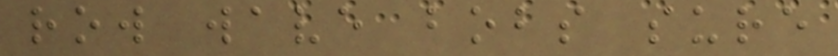row wave bobs sure
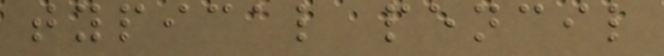typical pencil
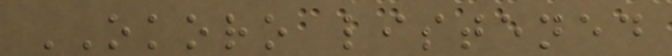OKORO listened
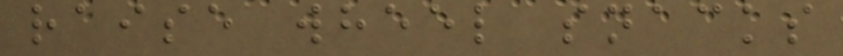raise wheel snacks
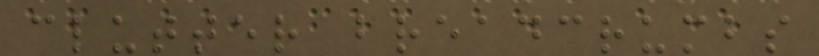clutter breadcrumbs
